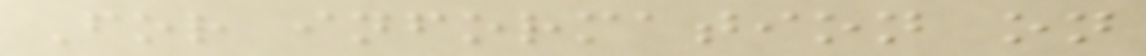For information on
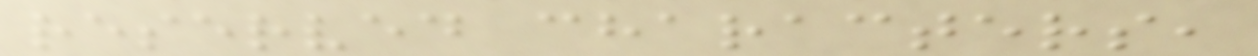reserved characters,
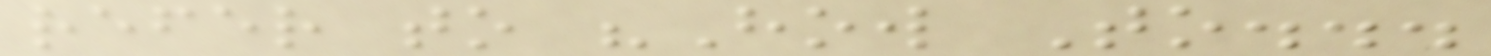refer to "How To...
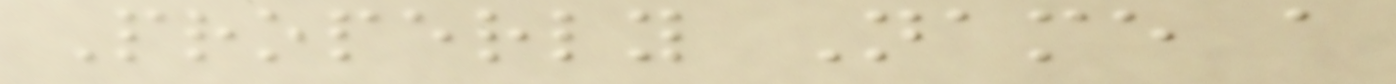Properly Name a
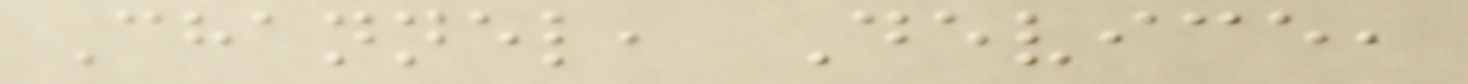Channel, Device,
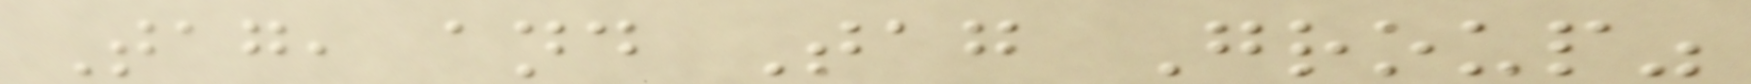Tag, and Tag Group"
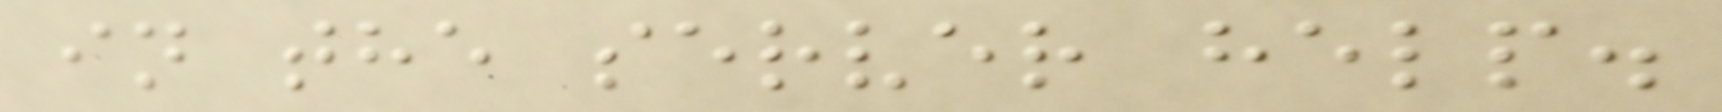in the server help.
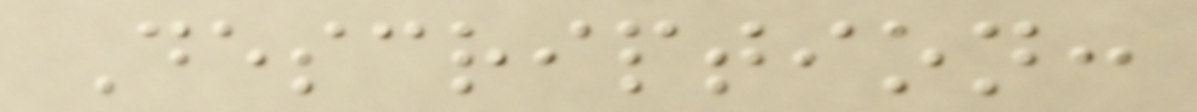Description:
